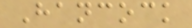Hancock
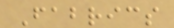Fabrics
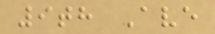9th Ave
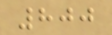800
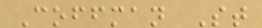Coffman St
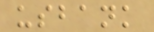usbank
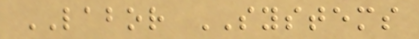LABOR SYSTEMS
